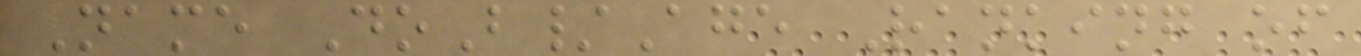Name DoB/Age Ranking of
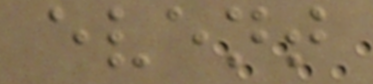event
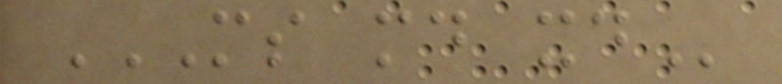MS MD XD
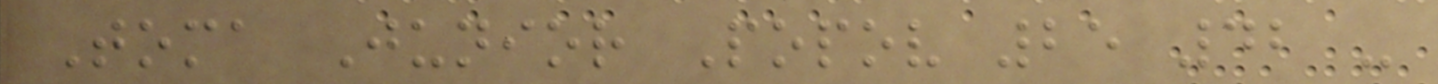Toma Junior Popov 25 42 -
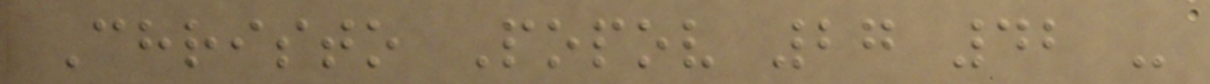Christo Popov 27 42 -
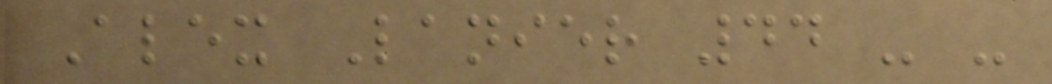Alex Lanier 44 - -
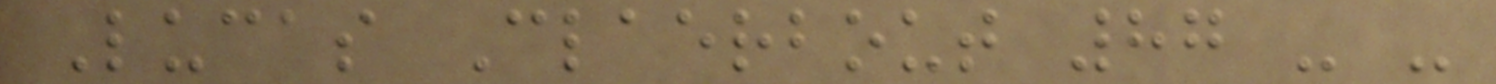Lucas Claerbout 87 - -
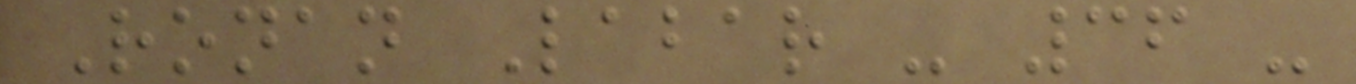Ronan Labar - 36 -
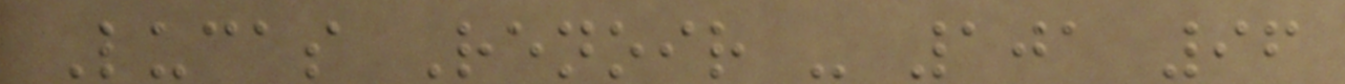Lucas Renoir - 101 96
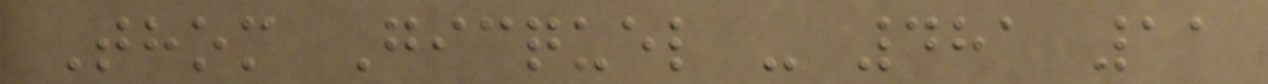Thom Gicquel - 481 11
